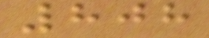808
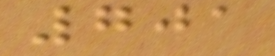701
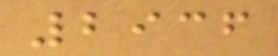2936
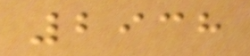2938
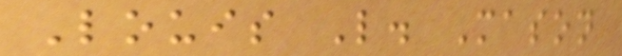Louis L. Mason
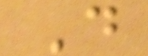D
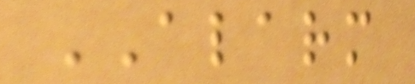ALARM
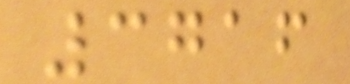3716
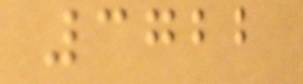3722
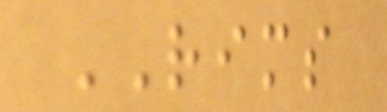RIMS
